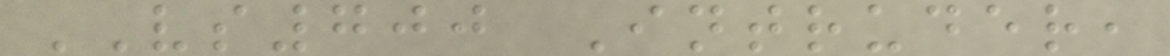VS700 Intruder,
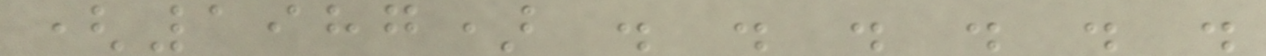(1987) . . . . . .
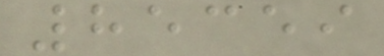85359
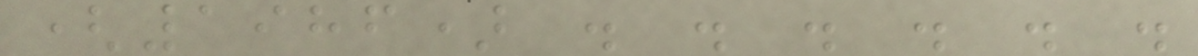(1986) . . . . . .
